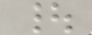|
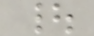|
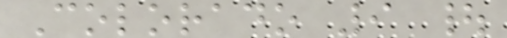Colorado 9 |
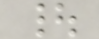|
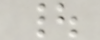|
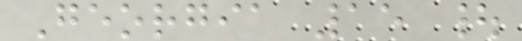Georgia 15 |
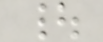|
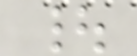|
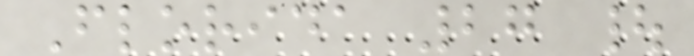Florida 27 |
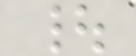|
